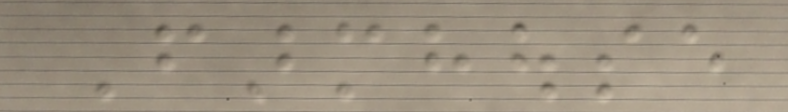Farmhouse
